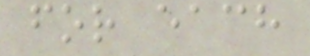for each
